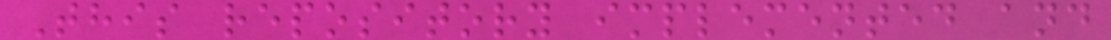This repository implemented and
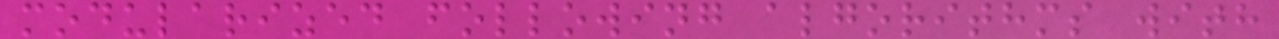modularized following algorithms with
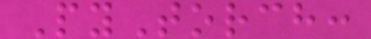PyTorch:
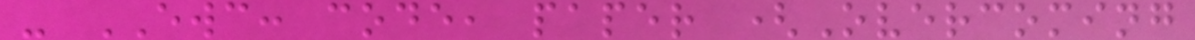- EWC: code, paper (Overcoming
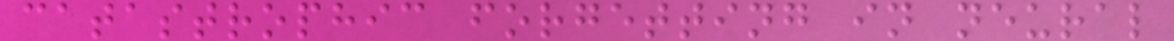catastrophic forgetting in neural
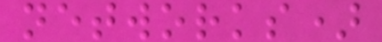networks)
